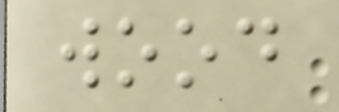wood
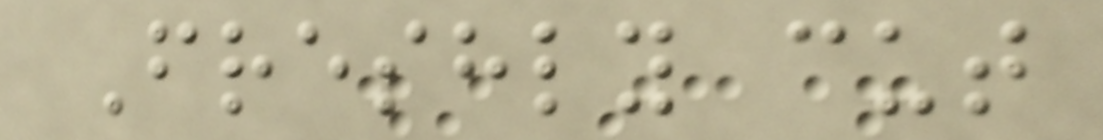Freshly cut
